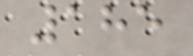185
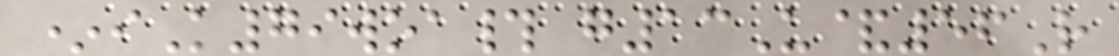*iK79woa# g13U&56R
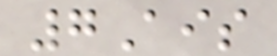7Ais
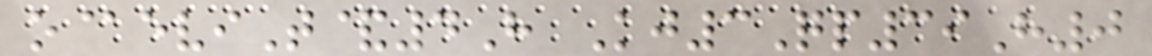o@eviT&4H Kj3Qp39H0
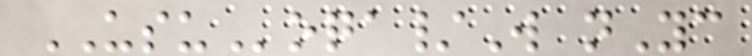USUoqa/W nYc
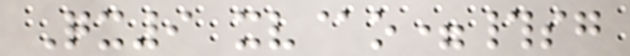Qx9 xv@o=#sg
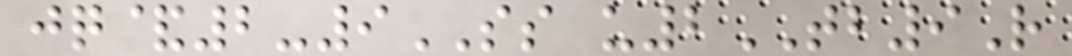jq&2-9SS u2TB9R
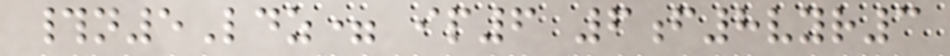#n5Ldz= ip6 6f8vyr3
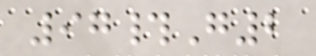97#G2
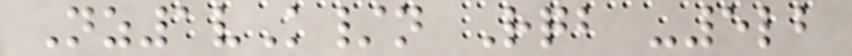Nz1vK/n Rqb -5lb
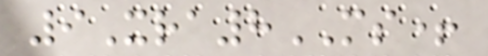9Xra8MS+
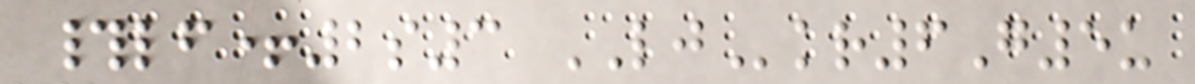#lf+2s3 LJkr6G5u
